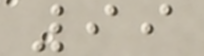99
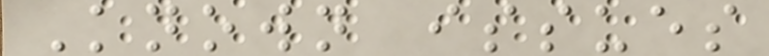Known issues
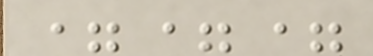===
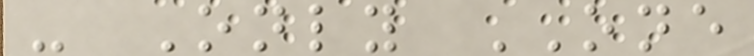- Only ONE
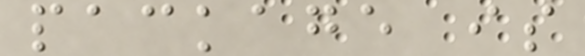package is
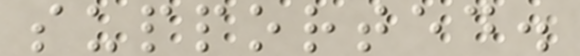supported.
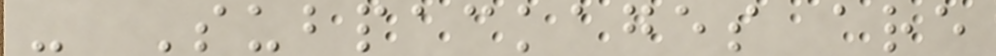- Subpackages are
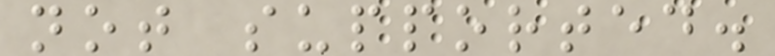not supported.
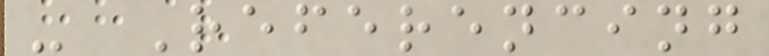- Referencing
